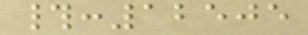#:12505
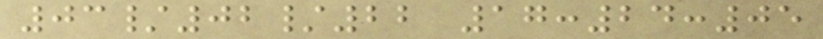03/02/22 17:24:05
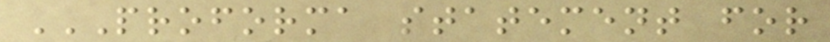PROFORMA STATEMENT FOR
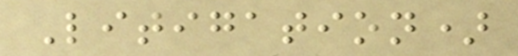Litigation)
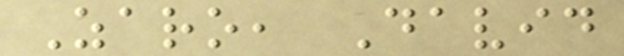Zaro, David
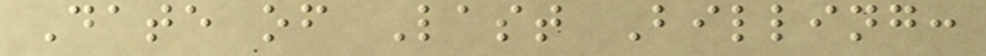Date of Last Billing:
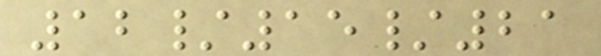12/15/21
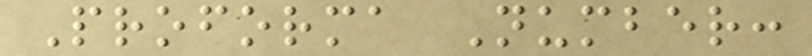Proforma Number:
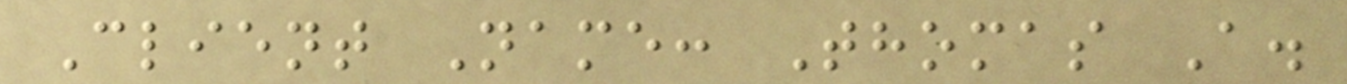Client Name: Thomas A.
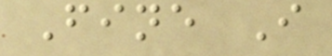Fine I
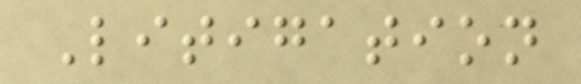Litigation
